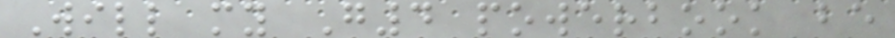Will my G4 powerbook be
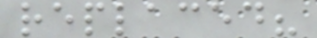replaced?
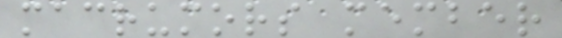macrumors member
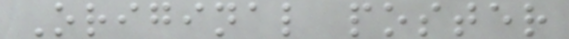Original poster
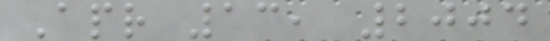Apr 13, 2004
